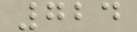724
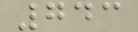743
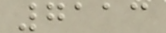7113
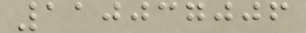110037006
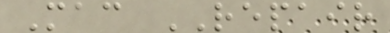Mac REPAIR
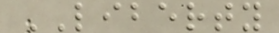LIBERTY
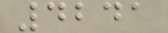4241
